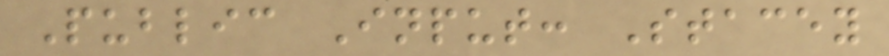Public Input: Stacey
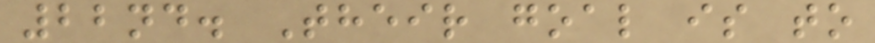22nd. Their goal is to
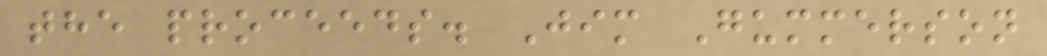the proceeds. Jim Gummerson
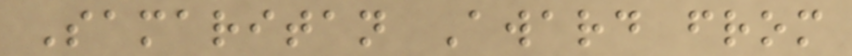Samaritan Award from
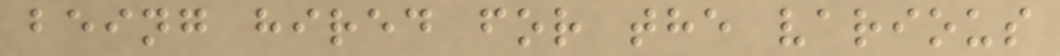being hired for the various
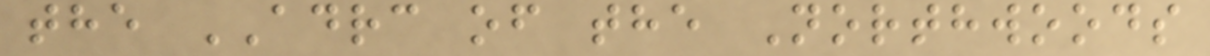the ADRC of the Northwoods
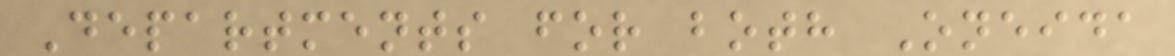Departments for both Oneida
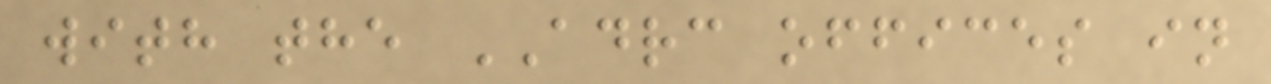with the ADRC offices in
